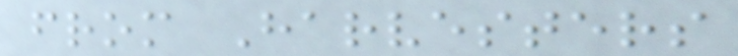from Harvesters
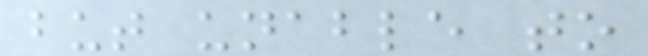but unable to
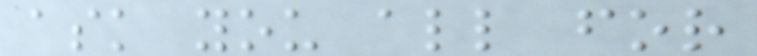ask you all for
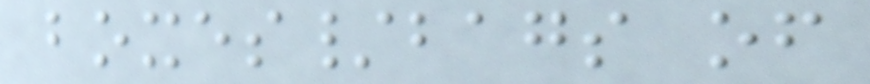boxes/bags of
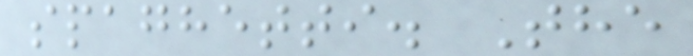spaghetti. The
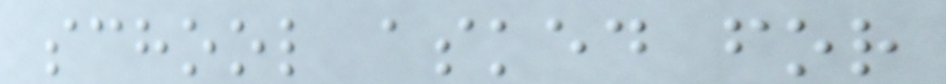school asked for
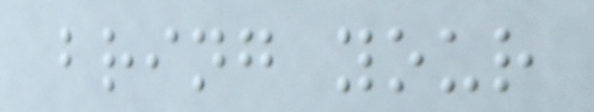bring your
